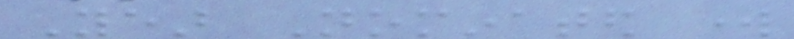Year Nominated work
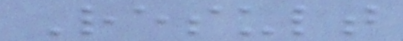Result
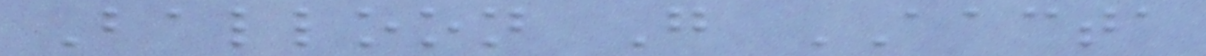Balloon Go AACTA
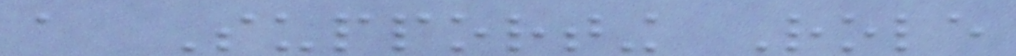a Supporting Role
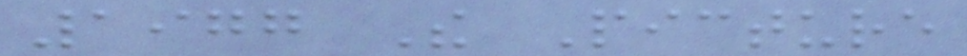1977 The Picture
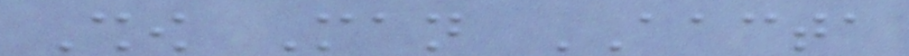Show Man AACTA
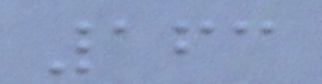163
